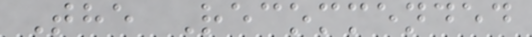The Recommended
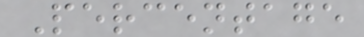Percentage
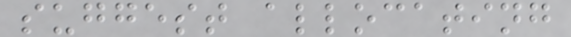suggest allocating
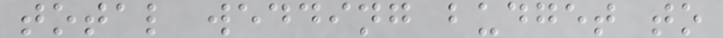total wedding budget to
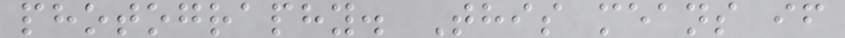photography. This means if
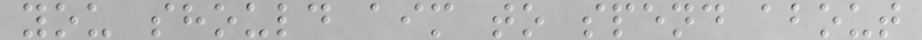you should aim to spend about
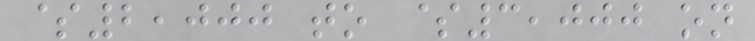$2,000 to $3,000 on
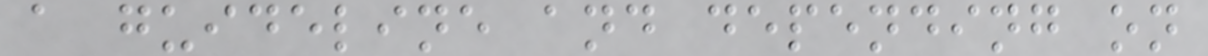a guideline and depending on
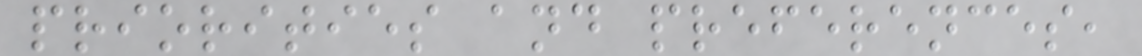priorities and preferences,
